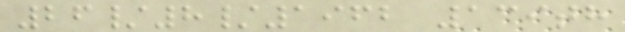26/8/1962 139th
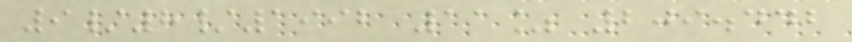9/8/1992 11% 209.442
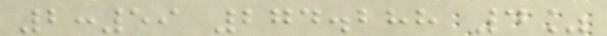2:59 274.288 4%
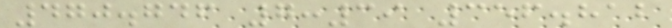470.746 7:39 356.812
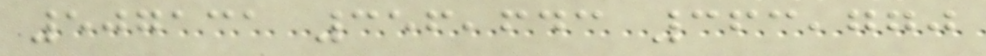507131 356,643 363,770
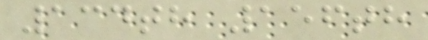134th 156th
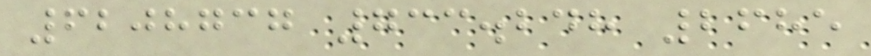6208737 733.248 2685
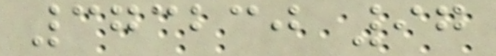373230 97
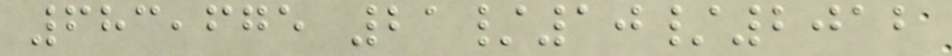683,675 21/10/2012
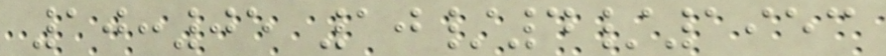10:05 10/4/1953
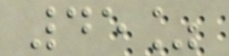45%
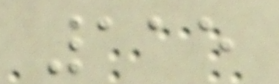115
